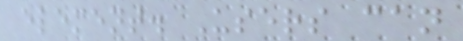element. Users can
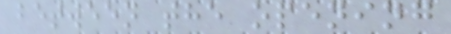between the opening
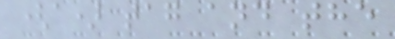(a) tag and the
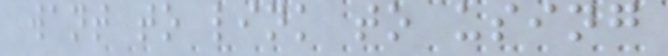want to link to using
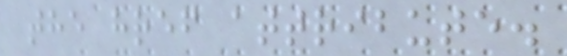the href attribute.
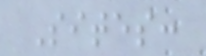Sites:
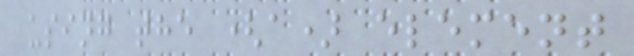using the (a) element
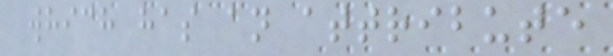which has an attribute
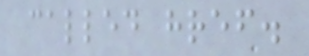called href.
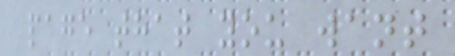page that you want
